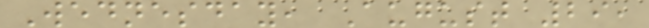Wednesday, August 29,
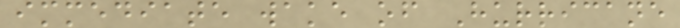immediate wake of Hurricane
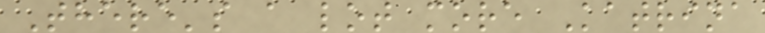There's a lot more Katrina
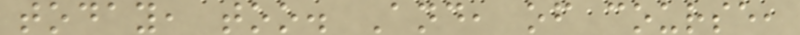today, too. And, of course,
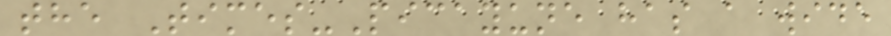the Times-Picayune has a wide
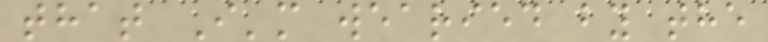that I'm wearied by the
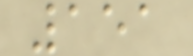151
